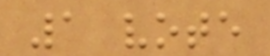1 vote
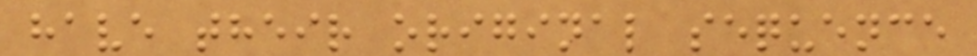have their original sequence
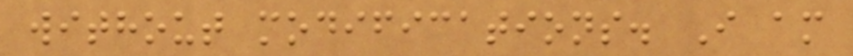without modifications. I am
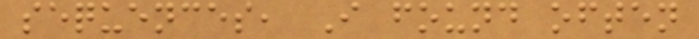sequences, I found often
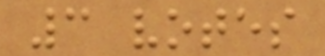3 votes
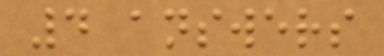4 answers
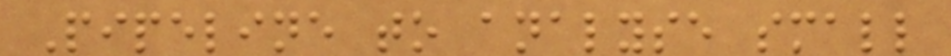Pipeline to analyse small
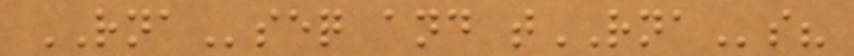RNAseq and tRNAs?
